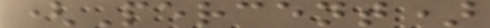(Percent)
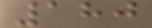180
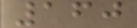160
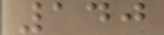140
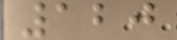120
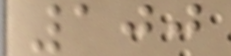100
